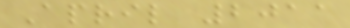April 2011
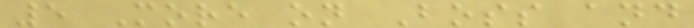5 More on Boss and
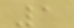1
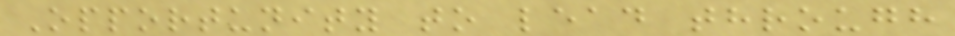Opportunity to lead through
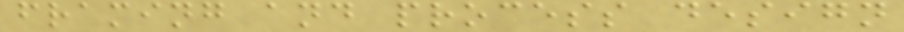framing and process design
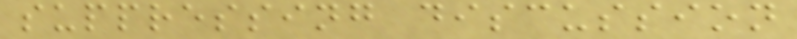suppressing discussion
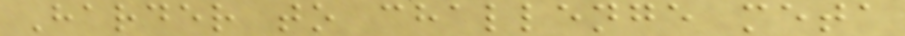Harder to challenge meta
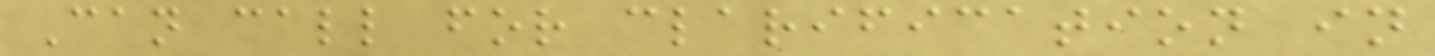Can call for clarification in
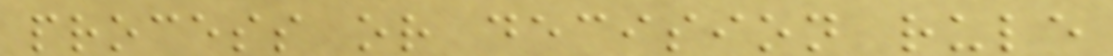process or decision rule
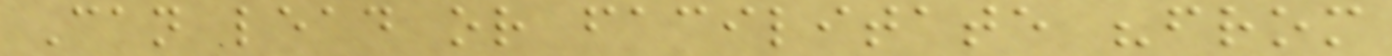Can lead or facilitate "from
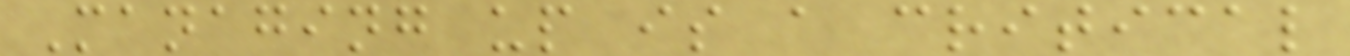Managing up is a critical
